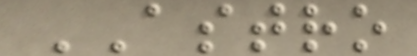ASTRO
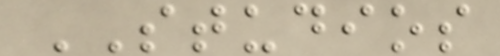STUDIOS
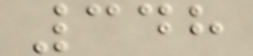348
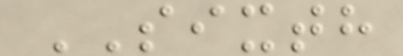SIXTH
